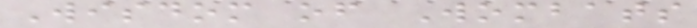Wisdom of Wombats
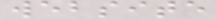website
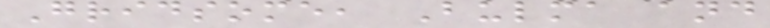Gridsome, Bulma and
